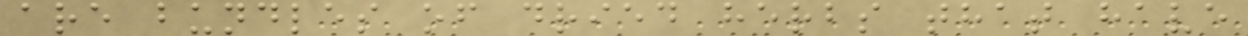are bundles of dried herbs that have
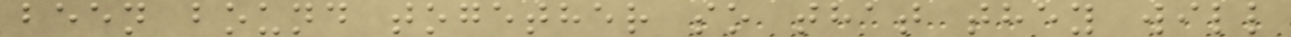been bound together so that they will
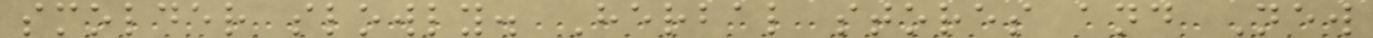smolder slowly. Herbal stores and New
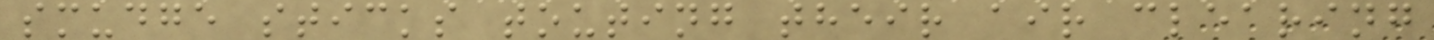smudge sticks touting their air clearing
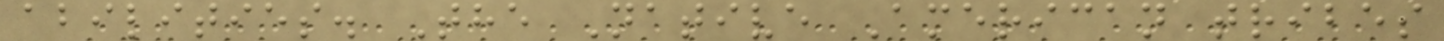abilities. The Native American tribes
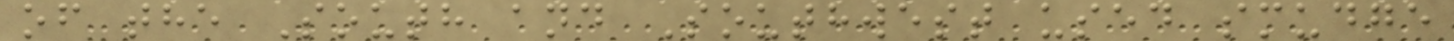of the South and Southwest used smudge
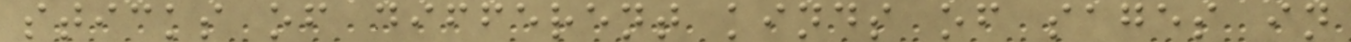sticks of different kinds of sages in
